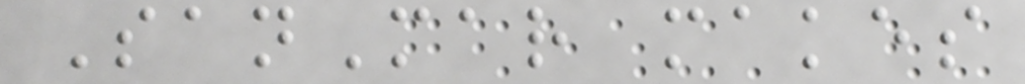SanMar makes
